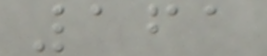161
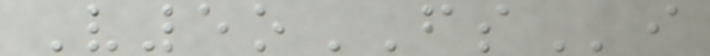V5oFSi
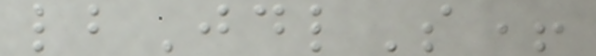lbJdlS+
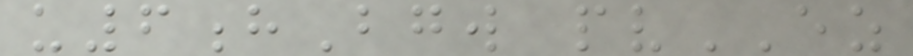u6hBgw pvEZ
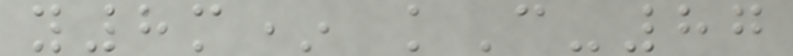y8m* kC-87
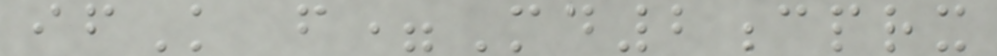ifK f=Md2cprx
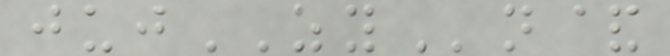jujZYn&
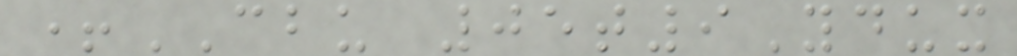+CBU 05t9Ydux
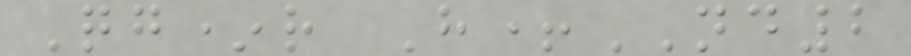Qg*r H+ND2
